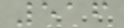516
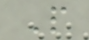P
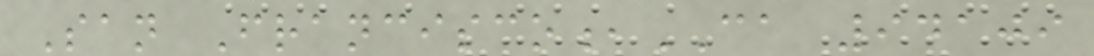San Francisco,CA 94109
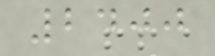2400
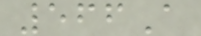566A
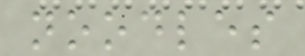noodles
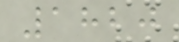1820
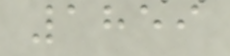1859
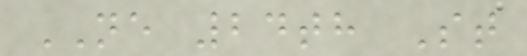NE 24th St
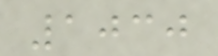1030
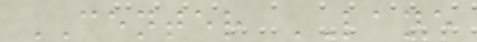CENTER LANE
